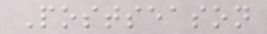Postseason
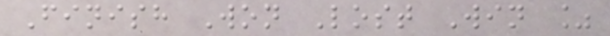Finish Won Lost Win %
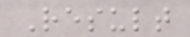Result
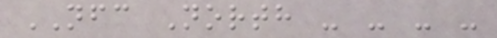NFC North - - - -
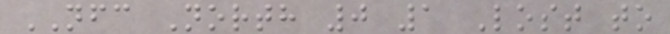NFC North 0 1 Lost to
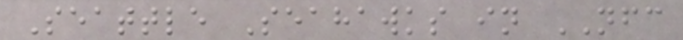Seattle Seahawks in NFC
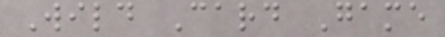Wild Card Game
